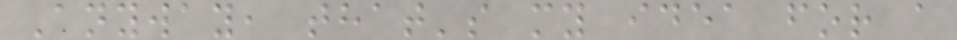Anyway, that's my idea for a
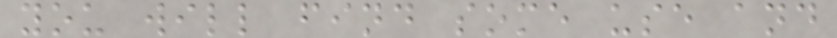you will find some use and
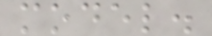model.
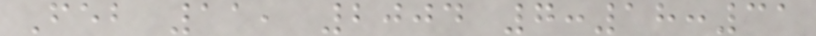Feb 11, 2004 7:18:31
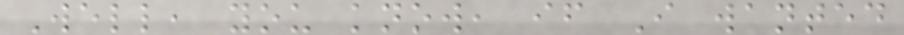Well, you know, if I wanted
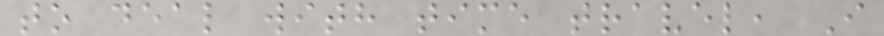to deal with time travel, I
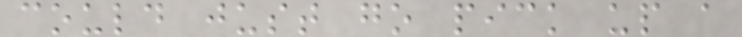could just go pick up a
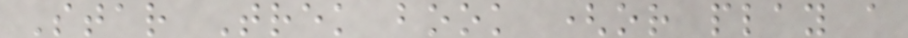Star Trek book (or play a
